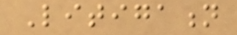Litigation
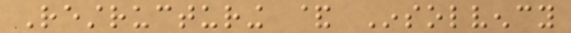Restructuring & Insolvency
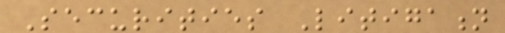Securities Litigation
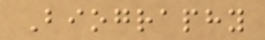Biography
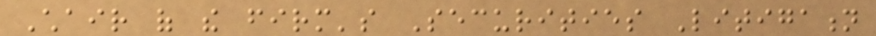Chair of the firm's Securities Litigation
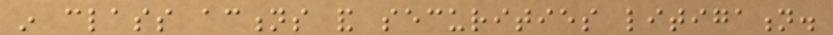in class actions and securities litigation.
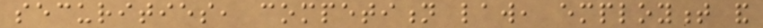securities, competition law, employment and
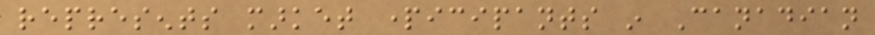represents market participants in Canadian
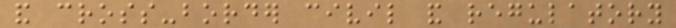and cross-border civil and regulatory
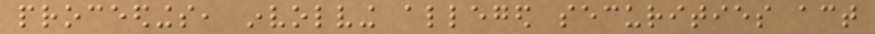proceedings, involving alleged securities act
